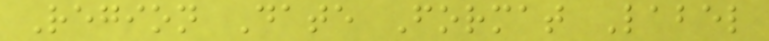Region Date Format Label
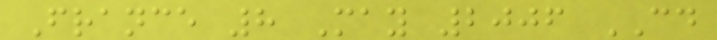France 8 May 2006 CD
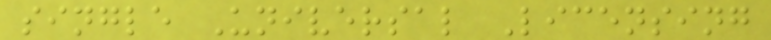single Universal Licensing
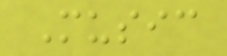Music
